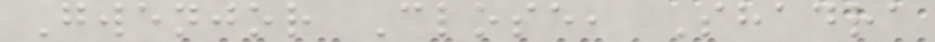Gwenjor Close, Shadra
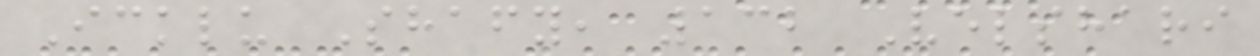Icklu Shafy, 132 Velshari
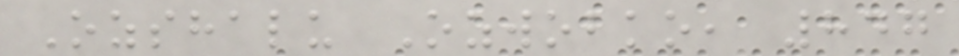Ozshalu Ozwobko, 847
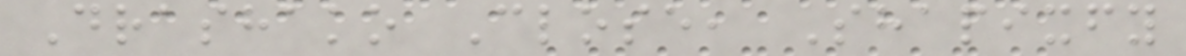Drashako Close, Shapixfy
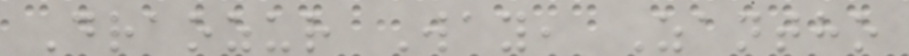Draozur Way, Zantho
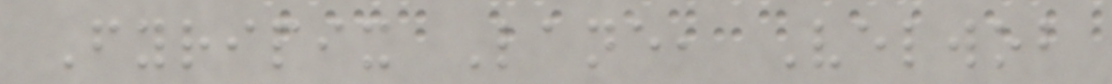Fyripix Lane, Velwob
